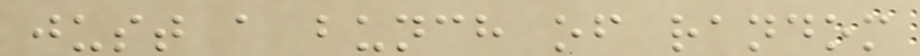just a bunch of random
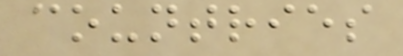countries
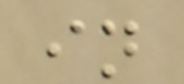in
